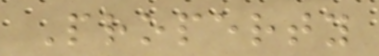Property
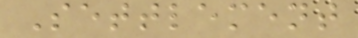Settlement
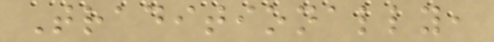Traditionally,
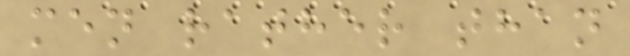men rather than
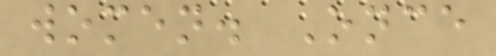women. Once
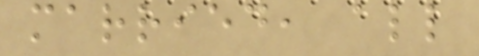married, all
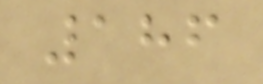186
